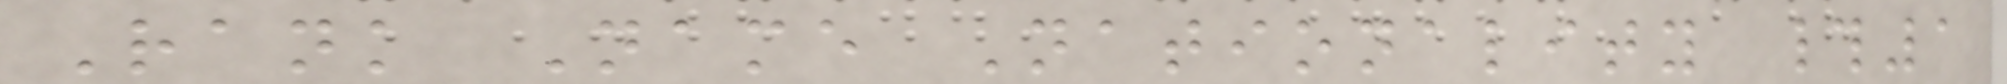Rank Name Nationality #1
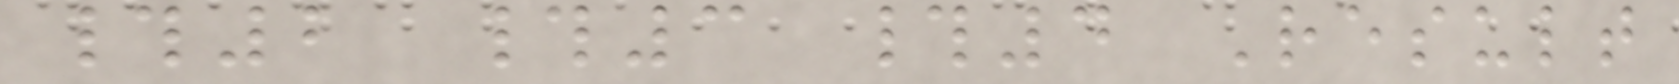#2 #3 #4 Result
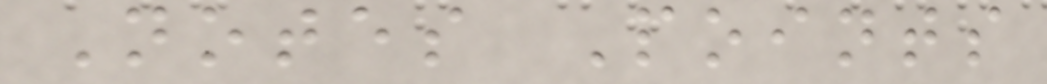Notes Points
